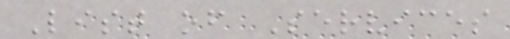List of Services
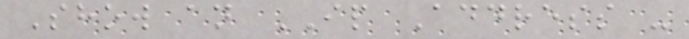Show an IP Address -
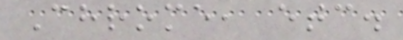Chrome, etc.
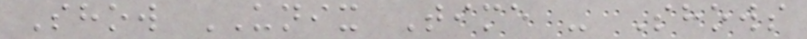Show UNIX Time - Shows
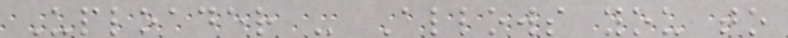Uploader - Allows you to
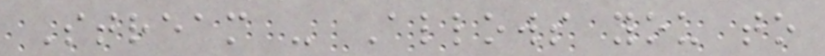Stream - Allows you to
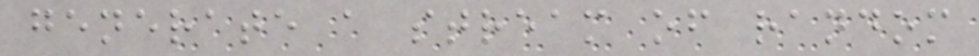generate a stream of random
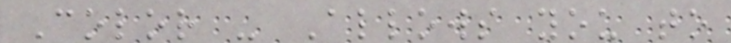Color - Allows you to
